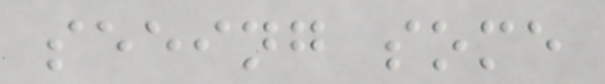seeing some
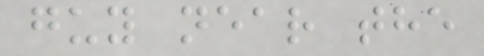guy near the
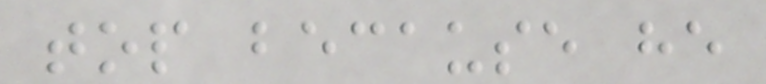top because he
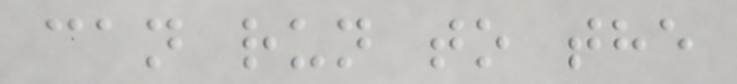can run to the
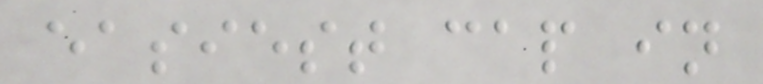easiest cap in
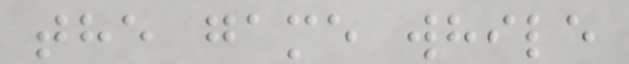the game while
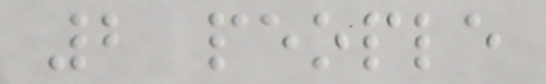2 people
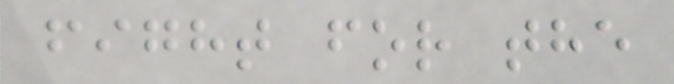fight for the
